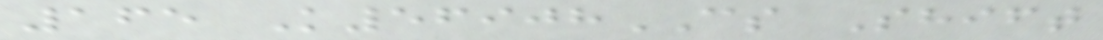165 K56908CS Shift
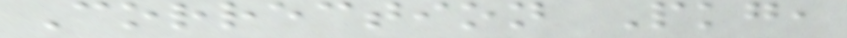Correction Pkg,
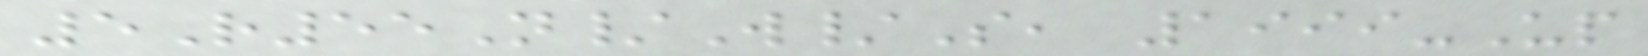5R55N/W/S, 1999-Up
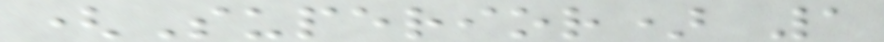(Superior) 1
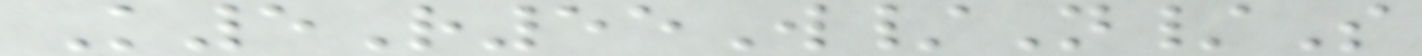K5R55W/N/S
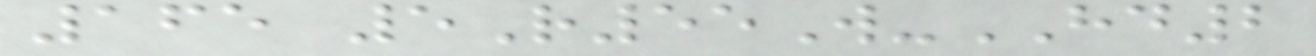165 5R55W-HD2
